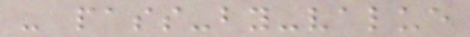- pass-by-value
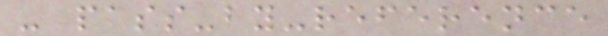- pass-by-reference
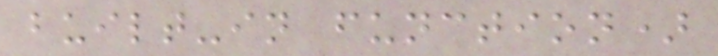built-in function)
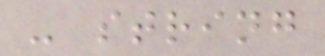- string
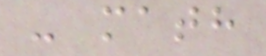- math
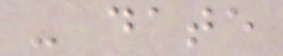- date
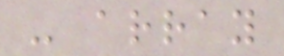- array
